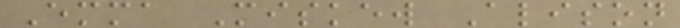Emma Miskew Alison
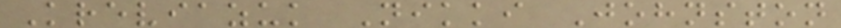Kreviazuk Nikki Johnston
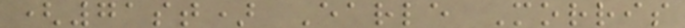(71st) Earle Morris
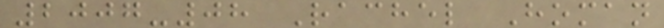2007-08 Rachel Homan
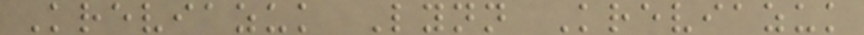Kreviazuk Lynn Kreviazuk
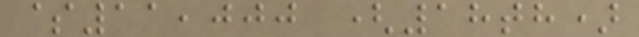$11,000 (18th)
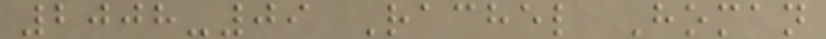2008-09 Rachel Homan
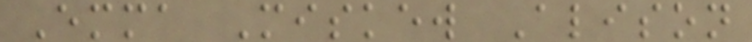Emma Miskew Alison
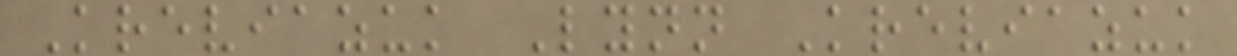Kreviazuk Lynn Kreviazuk
